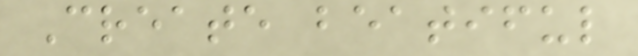Create beatiful
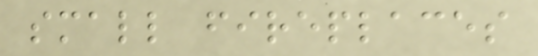small fireplaces
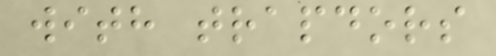with trapdors
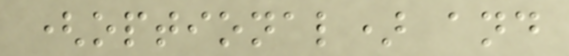(optional) and
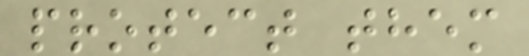protect them
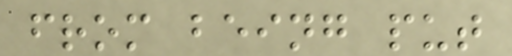from being put
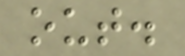out.
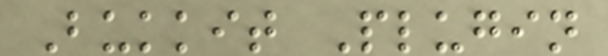Bukkit Plugin
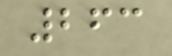263
